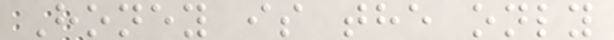Honey is the only
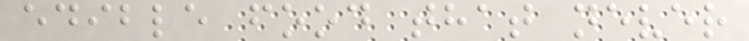edible food that never
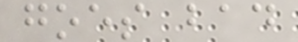goes bad
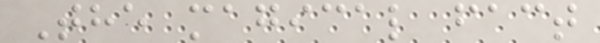The magical fact
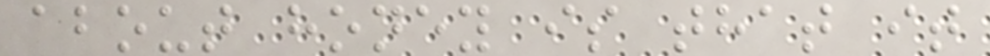about honey is that it
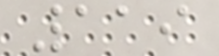119
